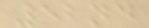52nd
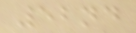52nd
